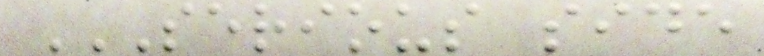SERIOUS SIDE
